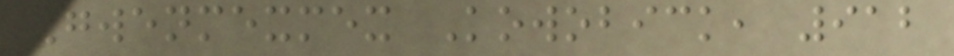Gwenmexmex Kowobick, 912
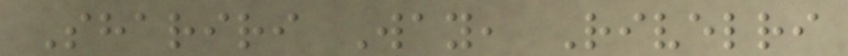Shariri Way, Rivelri
